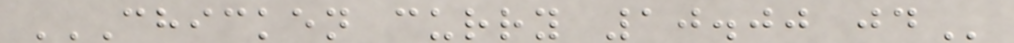CHICKEN CURRY 10.00 JD
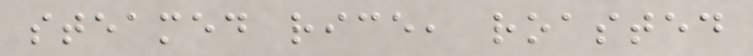steamed rice, roasted
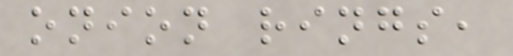onion rings,
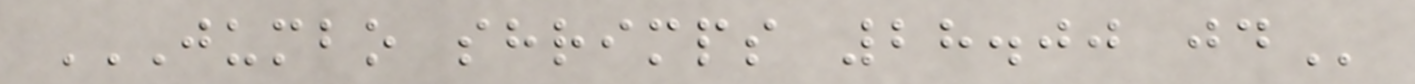JUMBO SHRIMPS 28.00 JD
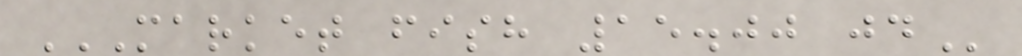MARKET FISH 15.00 JD
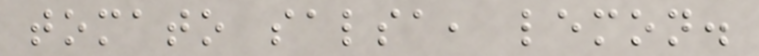tomato salsa, lemon.
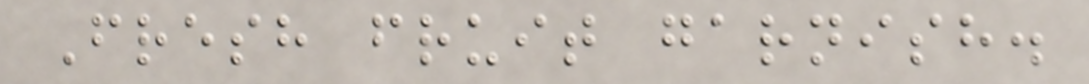Fresh fruit garnish.
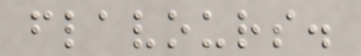flavours.
